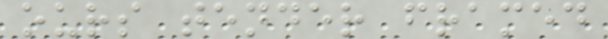ours tender framed
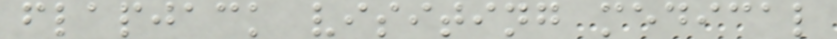flapjack visiting medical
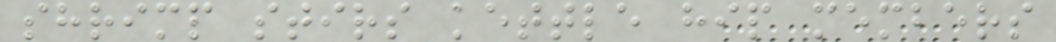shrimp stirs kettle hip members
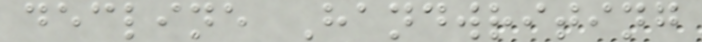decline Handwriting
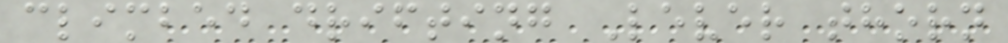climbed drifting Lever thorn
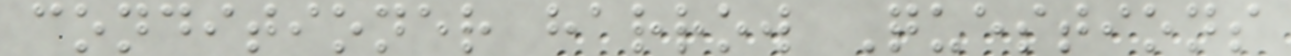conditioner harrow Questions
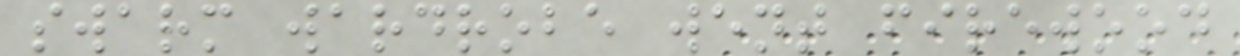swarm wardrobe went firewood
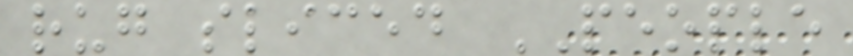rug sliced PEOPLE
